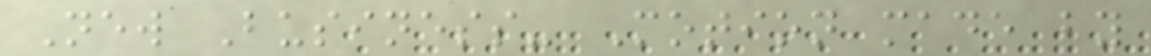New Business- Motion made by
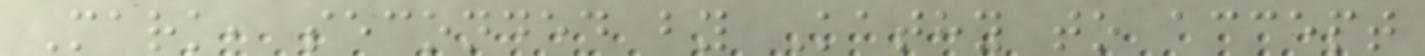Mark, seconded by Kathy to accept
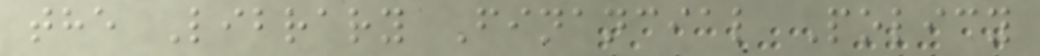the Library Financial Policy
